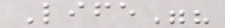Life"?
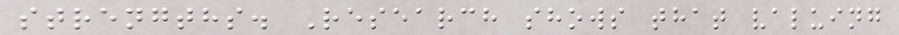strengths. Research shows that valuing
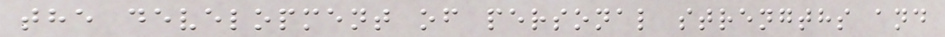the development of personal strengths and
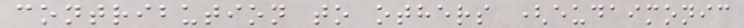contribution to others (eudaimonic
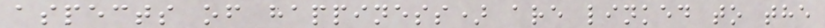aspects of happiness) are linked to the
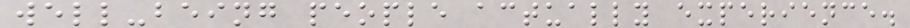well-being people actually experience.
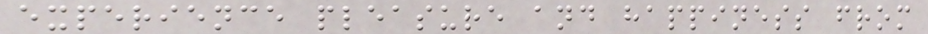experience pleasure and happiness from
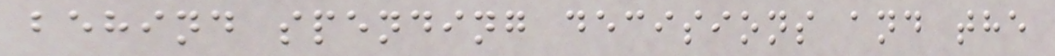behind spending decisions and the
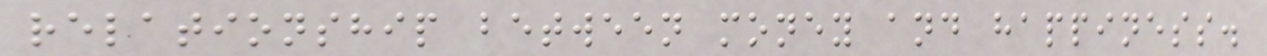relationship between money and happiness.
